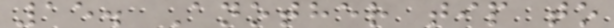15. Another tip to
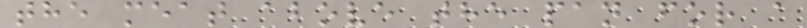the meat above the pan for a
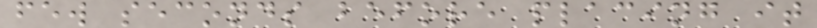few seconds before placing it
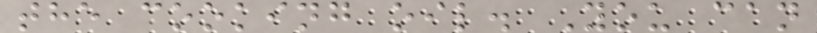the cooking oil. You can
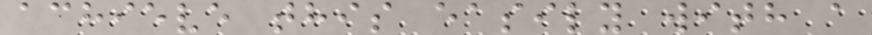achieve this easily with a
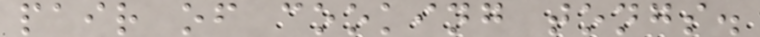pair of cooking tongs.
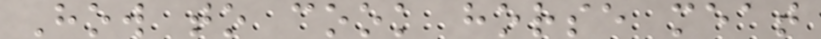How to cook horse meat
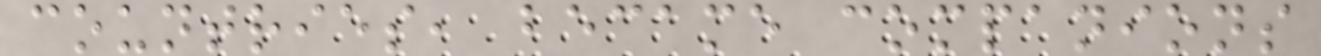countries, became companions
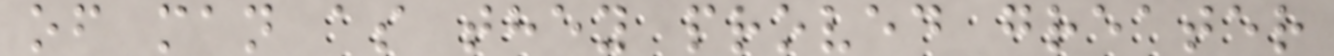of man as they proved greater
